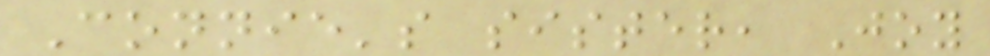Connie's sister, Joy
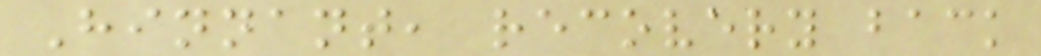Hinnant, recovery back
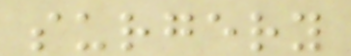surgery
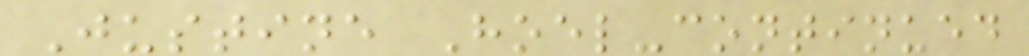Justine Hoel-continued
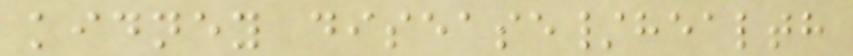kidney disease/health
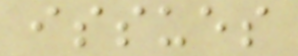issues
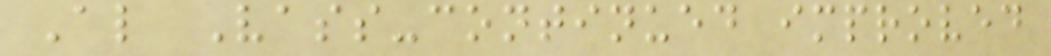Al Vass-continued improved
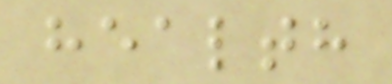health
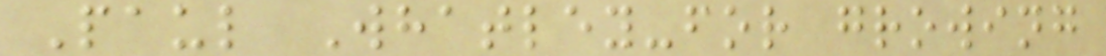Paul Whatley-for growing
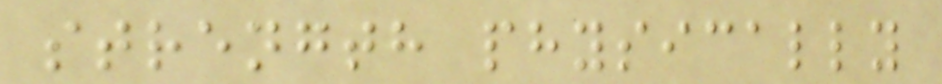strength physically
